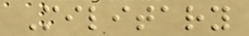Military
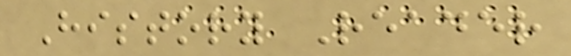History Reader
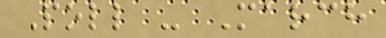Poll - March
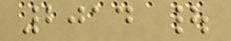2014 |
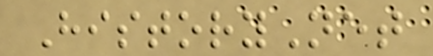HistoryNet
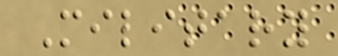Military
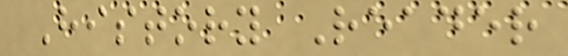History Reader
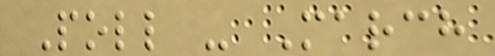Poll - March
